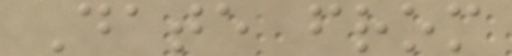Date from
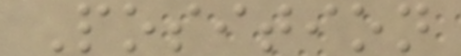Position
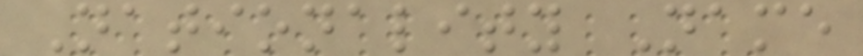Nationality Name
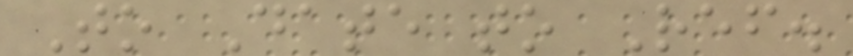To Date to Ref.
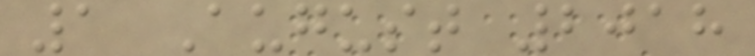1 August 2018
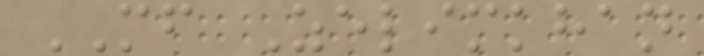MF Zelimkhan
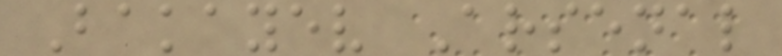Bakayev Arsenal
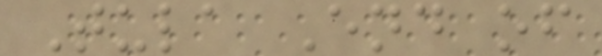Tula End of
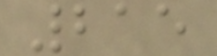215
